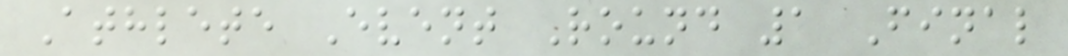Athlete Event Round 1 Final
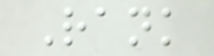Rank
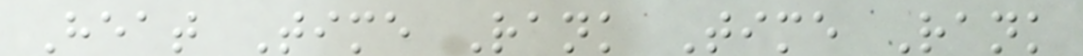Heat Time Rank Time Rank
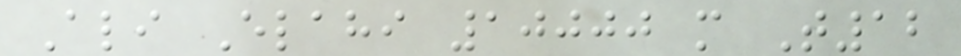Ali Elahi 10000 m T12
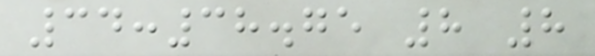34:38.75 8 8
